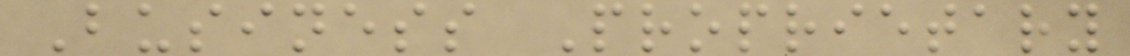Business Proprietary
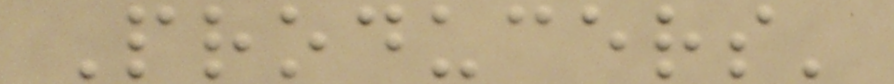Producers'
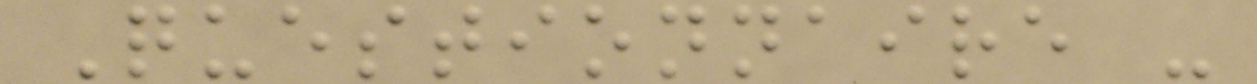Questionnaire -
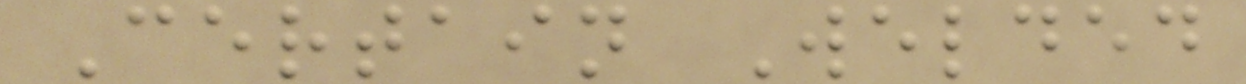Certain Welded
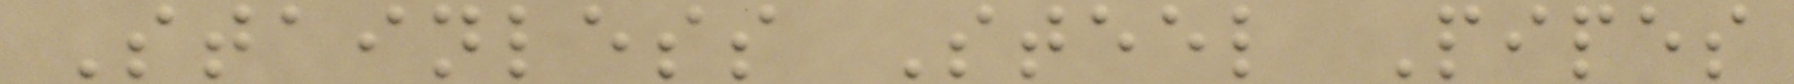Stainless Steel Pipes
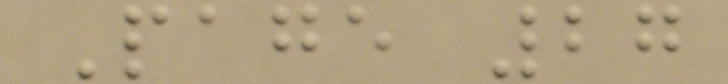Page 27
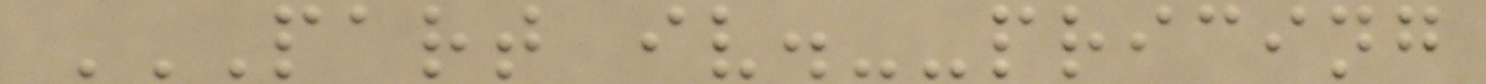PART IV.--PRICING
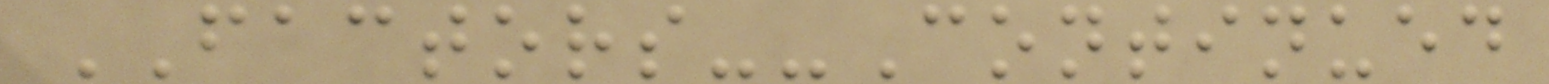FACTORS--Continued
